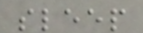sleep
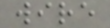wire
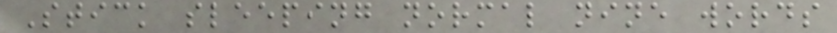Stick sleeping normal nine words
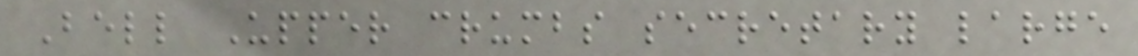Bell Upper crumbs secretary large
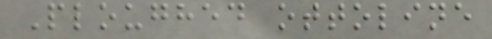Ploughed ottoline
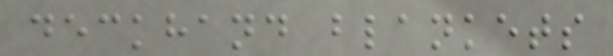deckhand blankets
